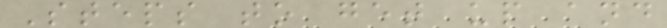Steps to get up and
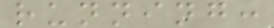running:
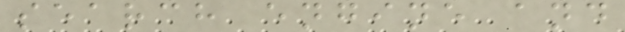search engine and
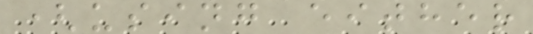(using either
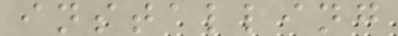installing
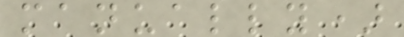manually)
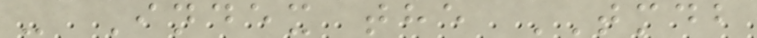- Index the TMDB
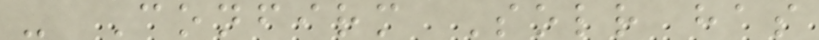- Confirm Solr has
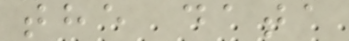the data
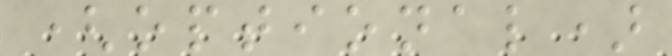(optional)
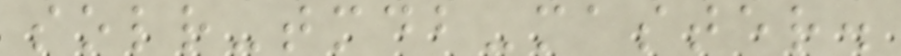solr-tmdb-master.
